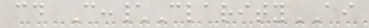cd C:\ClarityAI
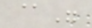@"
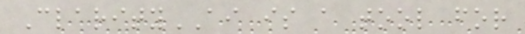ClarityAI is a tool for
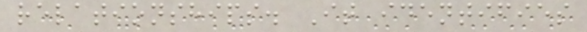relationships. It identifies
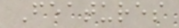Features
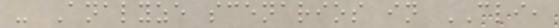- Analyze scenarios in CLI,
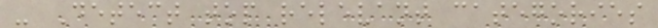- Detect top relevant categories
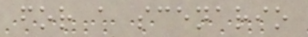for a scenario
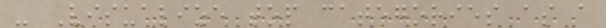- Visualize top categories as a
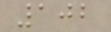102
